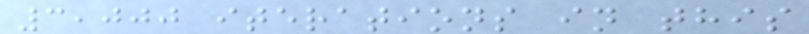3,000 iterations in this
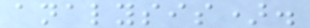analysis).
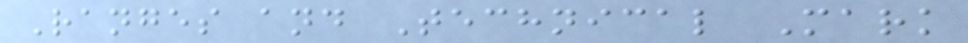Ranges and Technical Mark
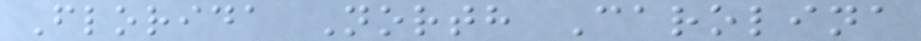Florida North Carolina
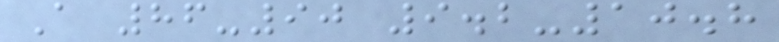A 86-90 9.2-10.8
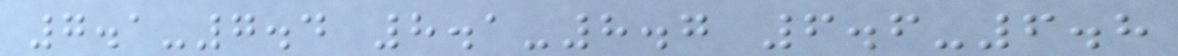7.1-7.4 8.1-8.7 6.6-6.8
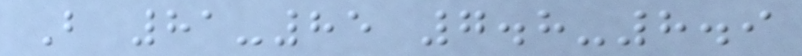B 81-85 7.8-8.9
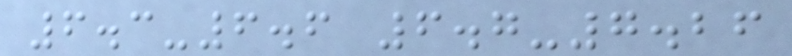6.3-6.6 6.7-7.26
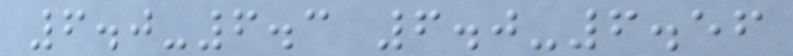6.0-6.3 6.0-6.56
